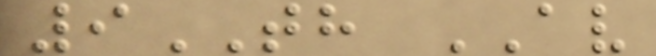9TH AV
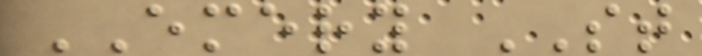EMERY ST
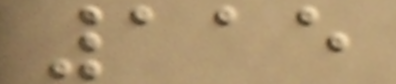115
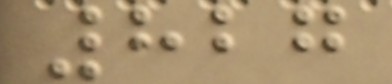827
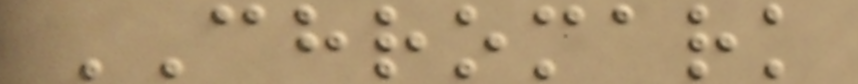CHROMARK
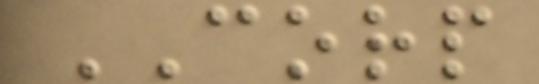CORP
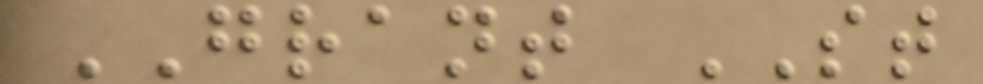GRANT ST
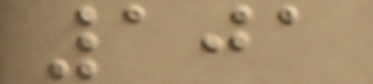101
